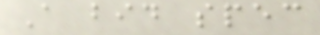A bid spec
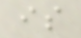is
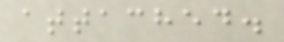attached.
